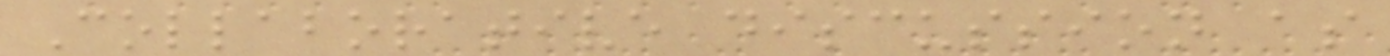Collaborative discussion as
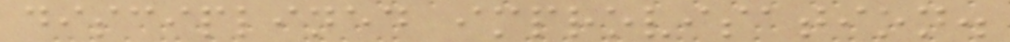disciplined improvisation.
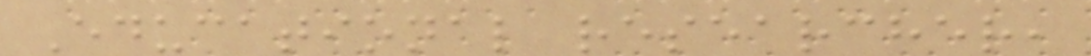Educational researcher,
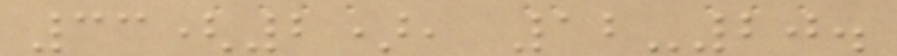33(2), 12-20.
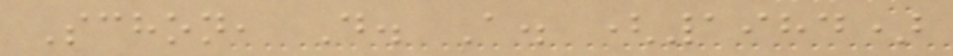Schon, D. A. (1984)
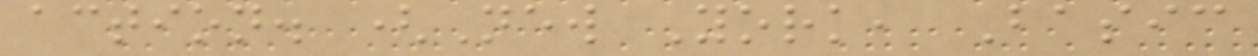action. (New York, Basic
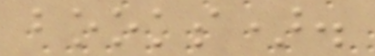books).
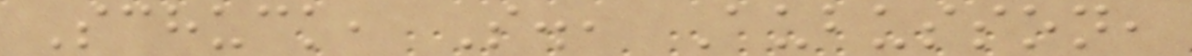Schuck, S., Aubusson,
